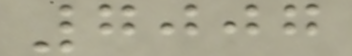7007
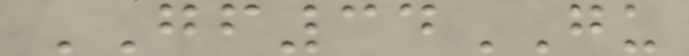GF34GU
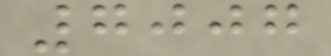7007
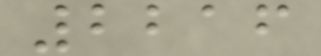2216
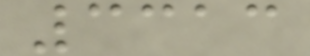3313
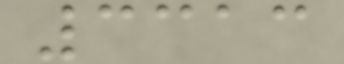3313
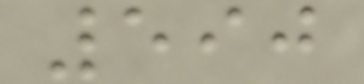590
